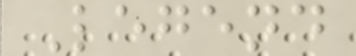Legend
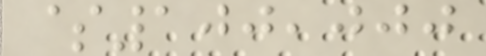$100,000
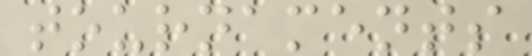tournaments
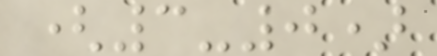(3-0)
